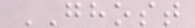GHOST
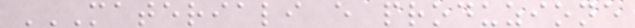MATERIALI E PRODUZIONE
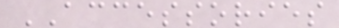ACCESSORIES
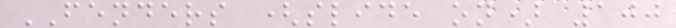FENDERS (slide on) 100
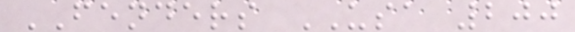FENDERS USA 200
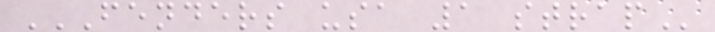FENDERS USA 1 STRAP
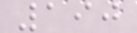190
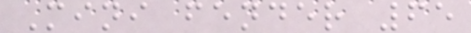Mini fender 65
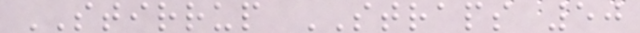STIRRUP STRAPS 50
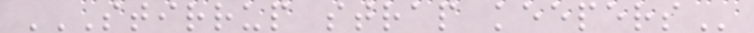STIRRUP STRAP KEEPERS
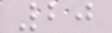20
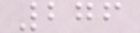276
